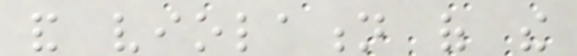and violation of the
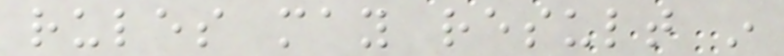rules may result in
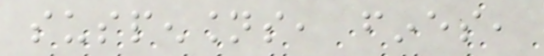suspensions, fines,
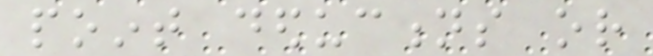point deductions or
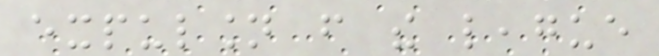expulsion from the league
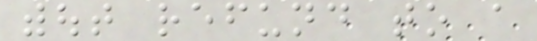without refund to a
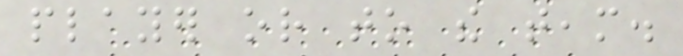player or to the team.
